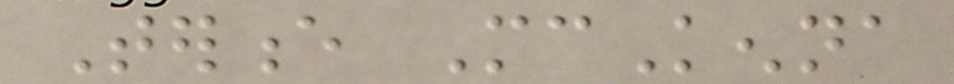Terence McKenna
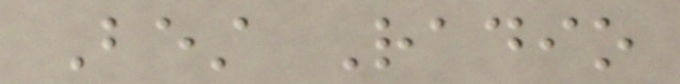Best Radio
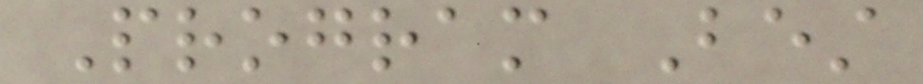Program Best
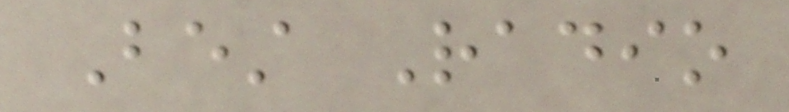Best Radio
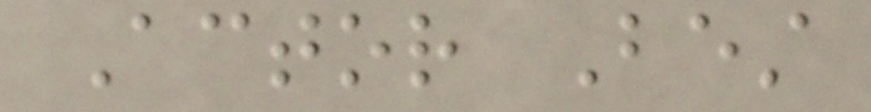Actor Best
